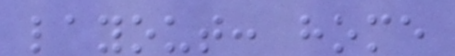layout: home
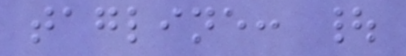tagline: |
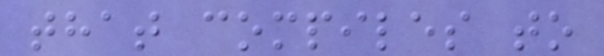that compiles to
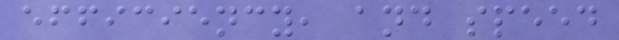efficiency, and speed
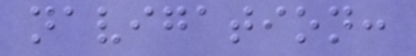navigation:
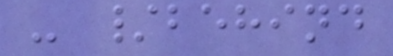- /behind
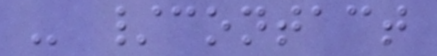- /contact
